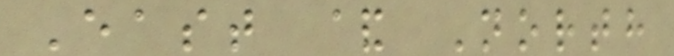East & North
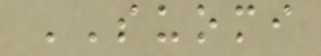SUOMI
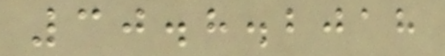30.8.2018
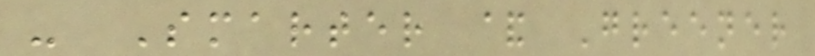- Smarter & Greener
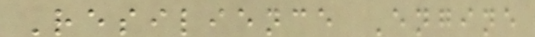Resilience Engine
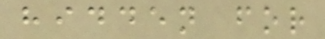hidden for
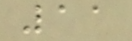11
